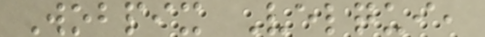Wobpix Velqui,
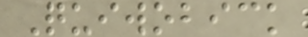Quiwobick
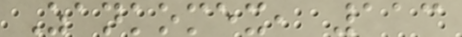Zankomex, 113
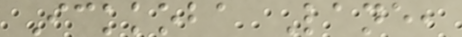Ickkoba Lane,
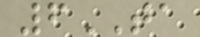6TA
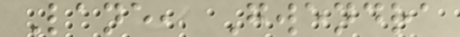Lane, Gwendra
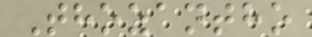Thozantho
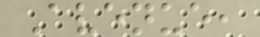Avenue,
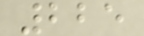225
